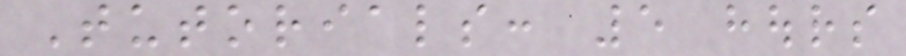Tutorials: 5 hours
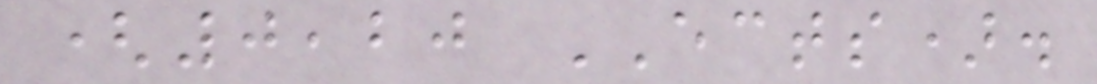(0,20 ECTS).
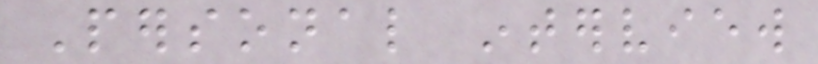Personal interview
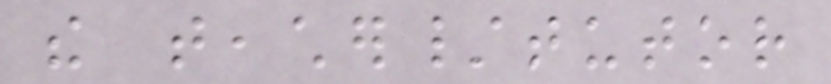the teacher/tutor
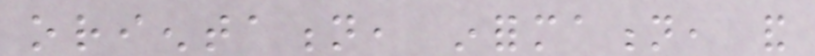orientation, information, and
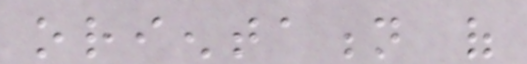orientation of
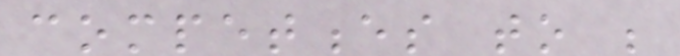competences to be
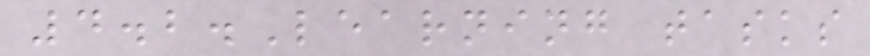4.2.Learning tasks
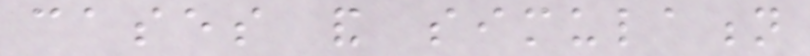cases and simulation
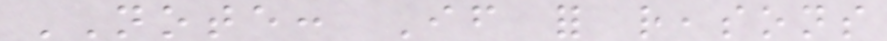NOTE: If for reasons
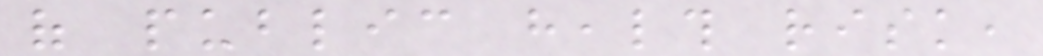of public health risk,
